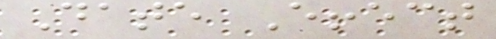Date Effect
